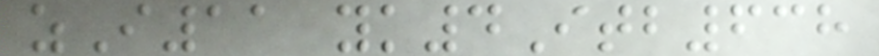zI11 yk4Itb638
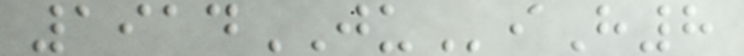1914JUiH8
